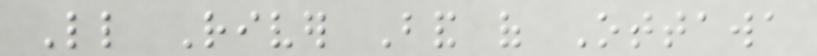Little River Band of Ottawa
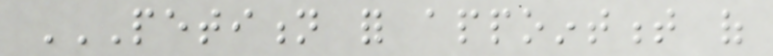PETITION FOR APPOINTMENT OF
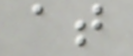at
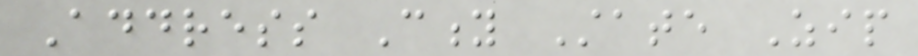Address City State Zip
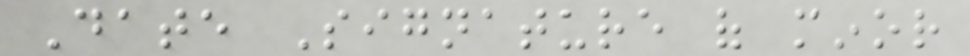Date Signature of minor
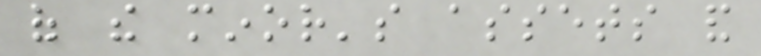of the minor's assets and
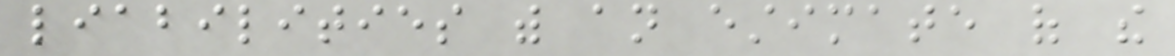liabilities with an estimate of the
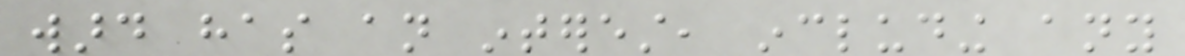ward has an interest, including any
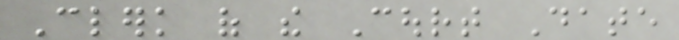Clerk of the Court Date
